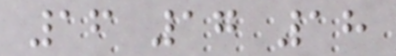16 17 18
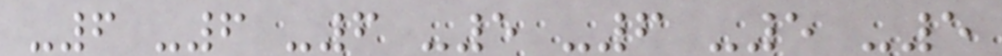-6 -6 -6 -5 -6 -5 -5
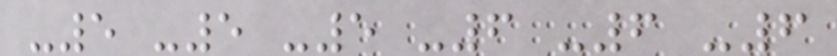-5 -5 -5 -6 -6 -6
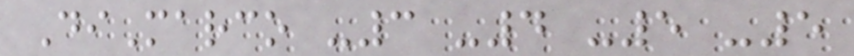DiMarco -3 -4 -5 -5
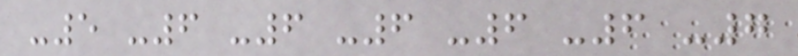-5 -6 -6 -6 -6 -6 -7
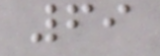69
